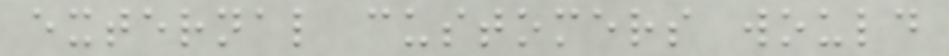external customers would
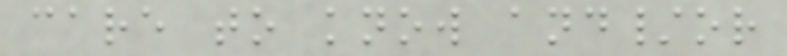care to know and/or
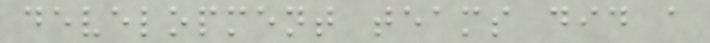development teams did a
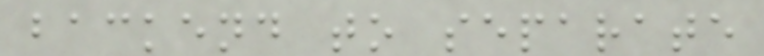backend to separate
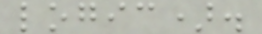logic).
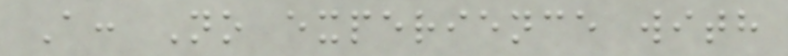A: No experience with
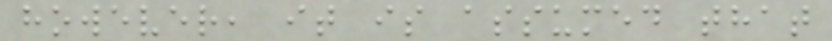however, it is assumed that
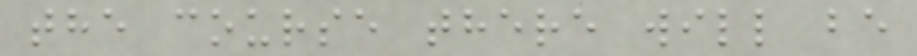the course there will be
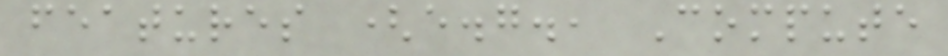features (e.g., Compute
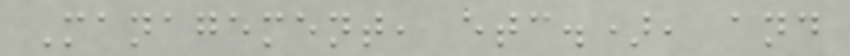Management, etc.), and
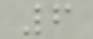6
